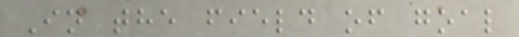In the field of goal
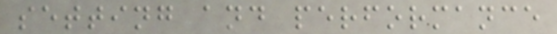setting and performance
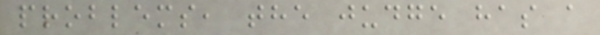problems, the judge has a
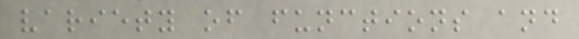variety of functions and
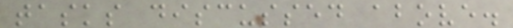tasks discussed above.
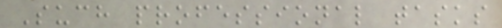Such professional tasks
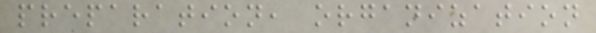preparation, organization
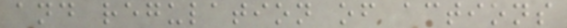and regulation of actions
